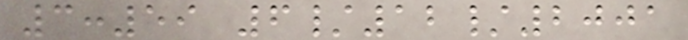3:59 6/12/2001
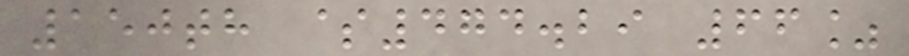150th $474.29 66%
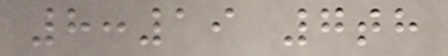8:19 7th
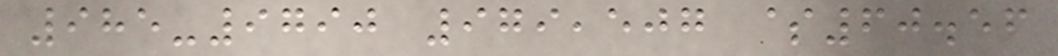985-9790 979,507 $60.56
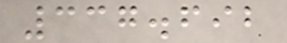337.692
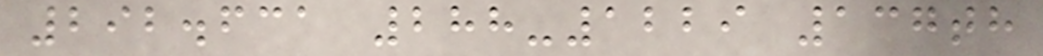292.631 288-1229 137th
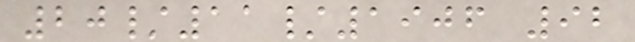20/11/1906 92
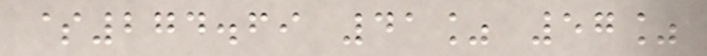$274.69 41% 57%
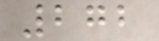272
